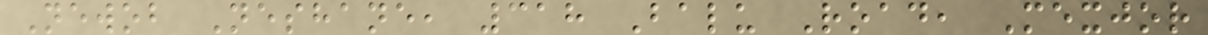Newob Neshane, 318 Balu Road, Mexjor
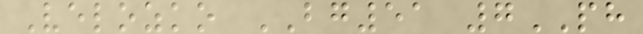Velozko BG51 7PH
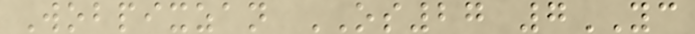Wobpixzan OS27 7YC
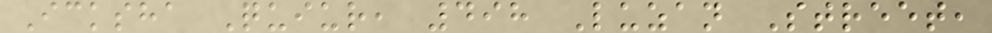Icksha Quiur, 498 Luzan Street,
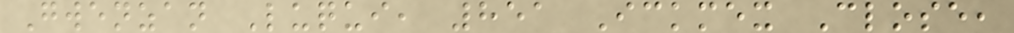Gwenzan Luqui, 851 Ickmex Close,
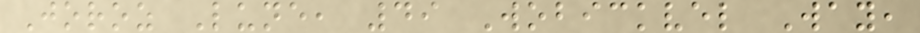Joroz Lune, 49 Wobickvel Way,
